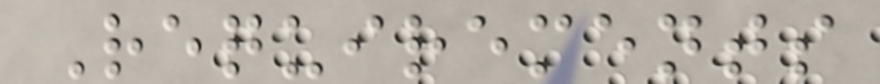Requirements
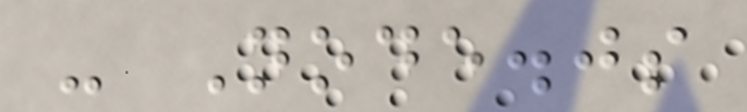- Node.js
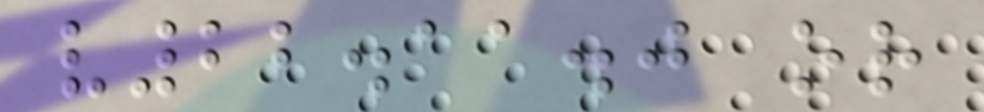v22.11.0 or
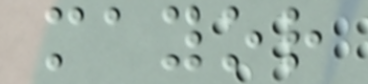mayor
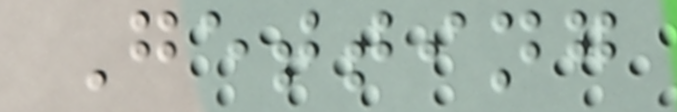Getting
